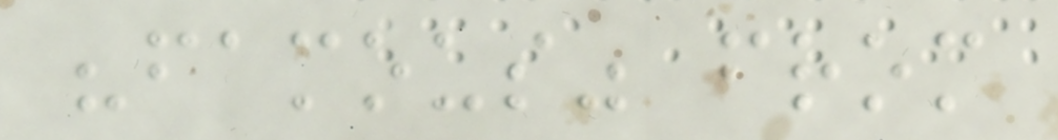"famous" from
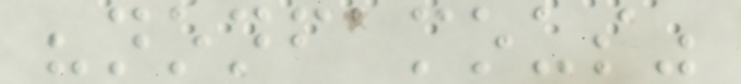"nonfamous"
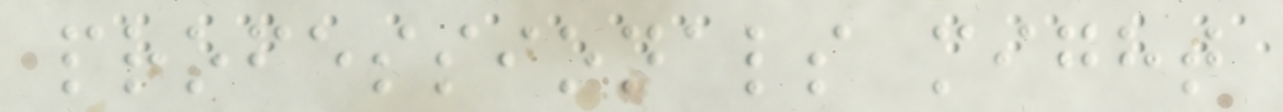professionals might
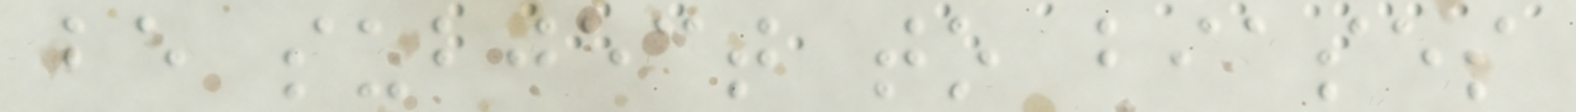be subject to biases
